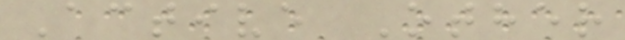Active Other
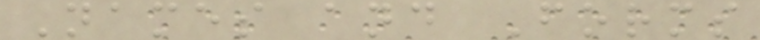Names and Forms
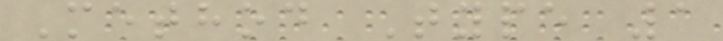Method Type 1
